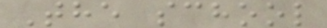The school
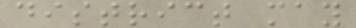district may
